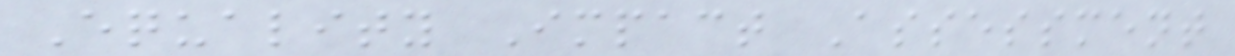Equality Impact Assessment
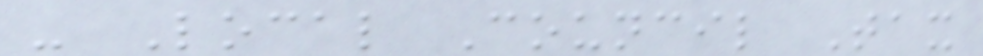- Local Council Tax
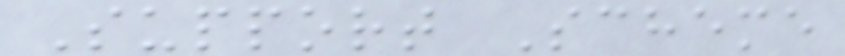Support Scheme
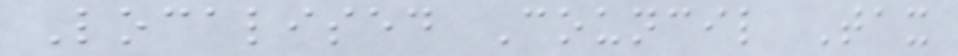Localised Council Tax
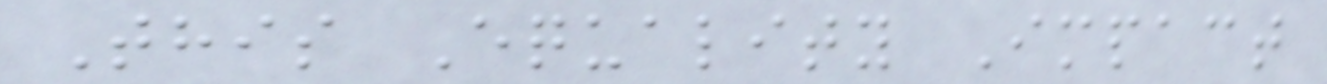This Equality Impact
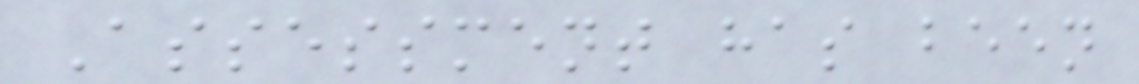Assessment has been
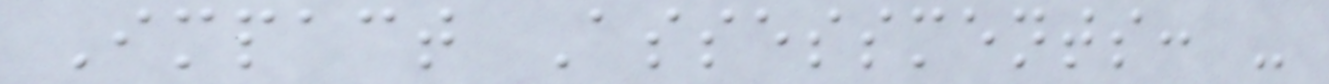Impact Assessments: -
